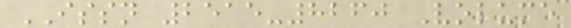ISSN 2515-8260 Volume
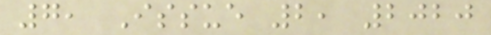7, Issue 2, 2020
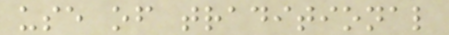use of traditional
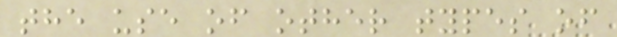the use of other types of
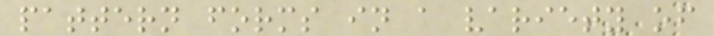pattern forms in a variety of
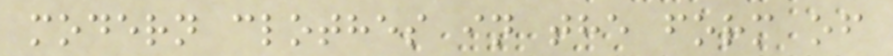modern clothes in the form of
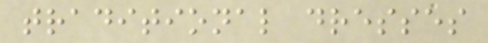traditional dresses
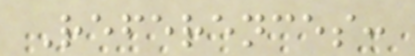References:
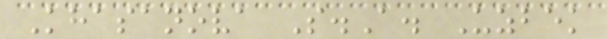Khasanova S.A. Uzbek
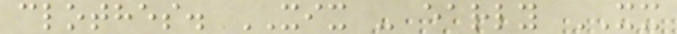clothes. XIX - early XX
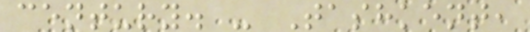century. - Tashkent,
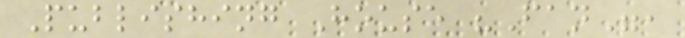Publishing House "Fan",
